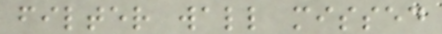filter wall missed
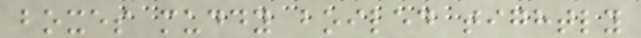boxes muddy boiled tightly
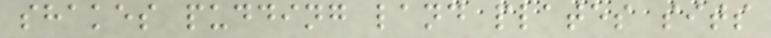shakes pudding land plates sits
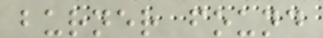burner found
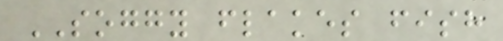SOGGY flakes fish
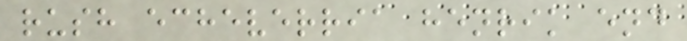rush echeverria henrik end
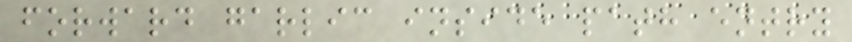forward garlic inside path entry
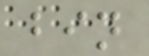bin
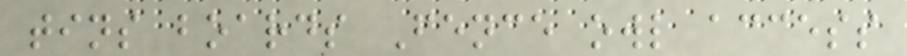tins boards Fence owl access
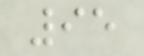95
